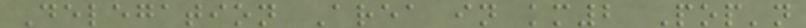Delegation Area in km2 Pop'n
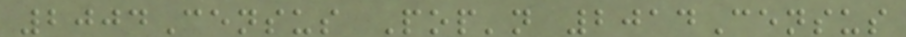2004Census Pop'n 2014Census
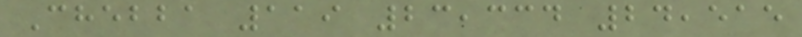Chebba 119 23,334 24,515
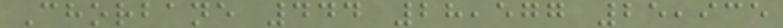Chorbane 444 28,577 25,935
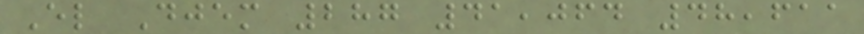El Djem 287 41,064 48,611
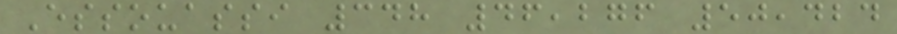Essouassi 348 46,276 50,424
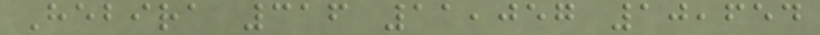Hebira 316 11,057 10,654
